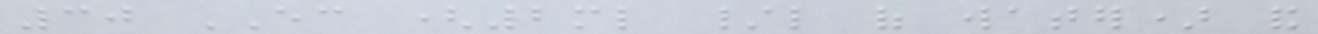30 EC (2ml /l of water) and
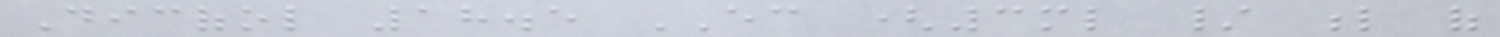Dicofol 18.5 EC (3ml / l of
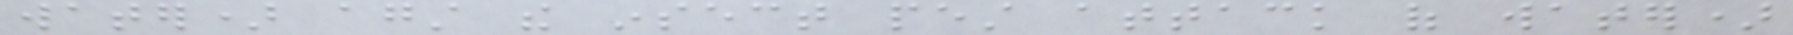water) against the insect pest attack of water)
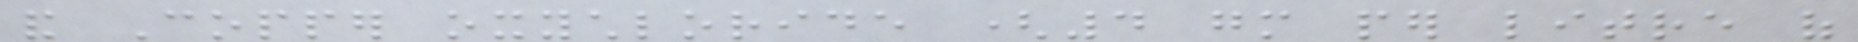and Copper oxychloride (4 gm per litre of
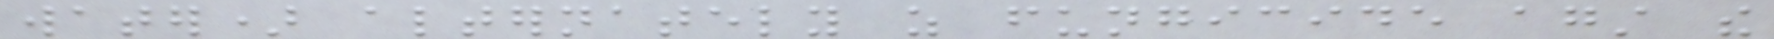water) alternately as fungicide against the
